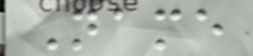Name
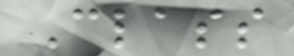Class
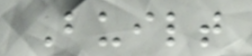Built
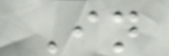In
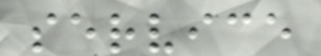service
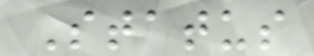Status
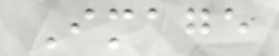Image
